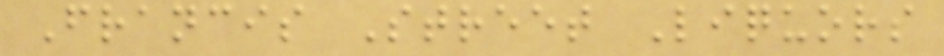Francis Street Liquors
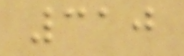310
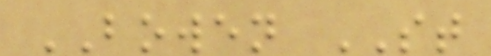BOWEN ST
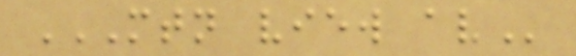MTN VIEW AV
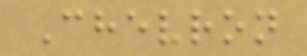Chevron
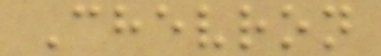Chevron
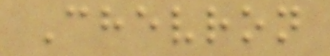Chevron
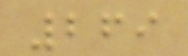269
